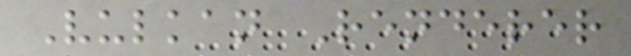Vulkan Renderer
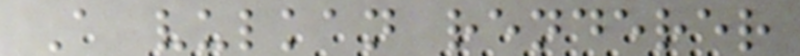A vulkan renderer
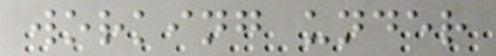working under
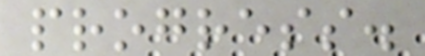progress.
